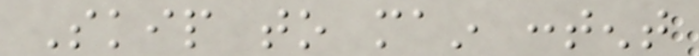Skip to main content
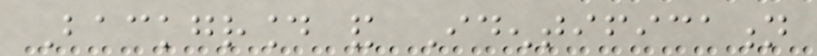Background and Identification
